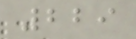229
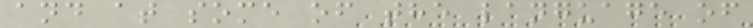and at some of the language of
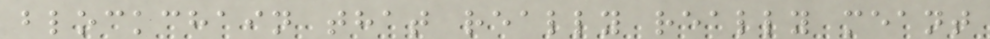blockchain that really really meant
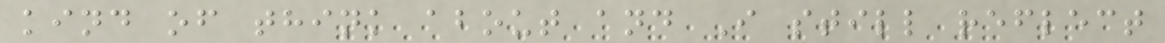kind of think about and I still reflect
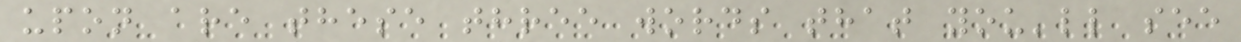upon are these three words that you'll see
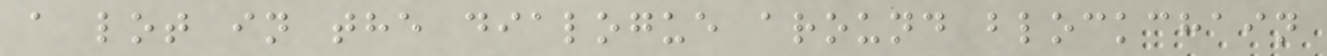a lot in the dialogue around blockchain
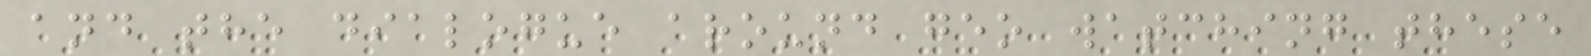and the dialogue around geo watching these
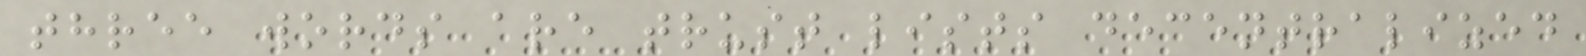three words are trust lists decentralized
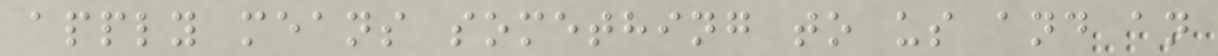apply means something to us and an
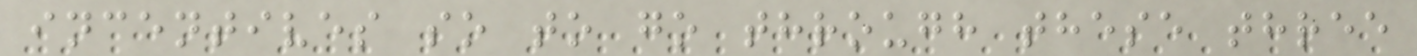incentives so to go through these three
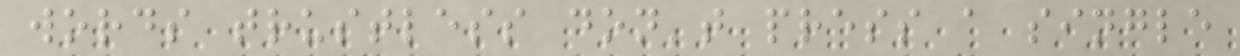words trustless don't press a single
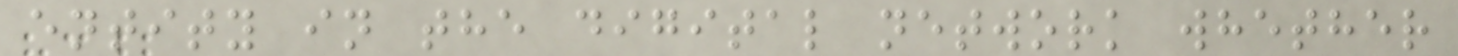entity in the digital network whether
